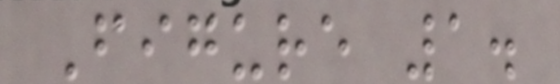Figure 1.
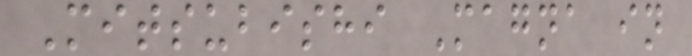Mitsubishi Magna in
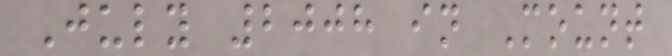July 2008 in Mount
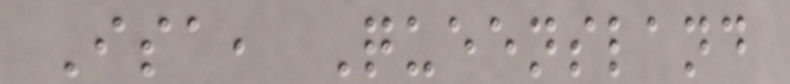Isa, Queensland
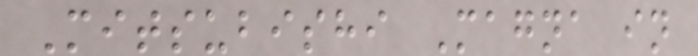Mitsubishi Magna in
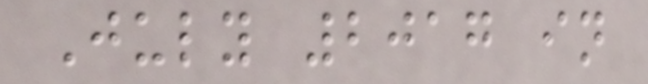July 2017 in
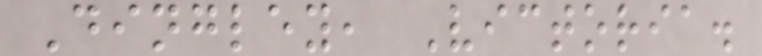Dingley, Victoria.
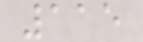115
